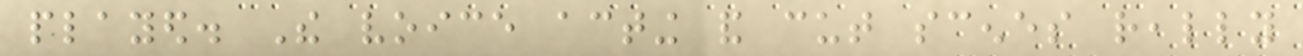played. The voice acting and cut scenes really
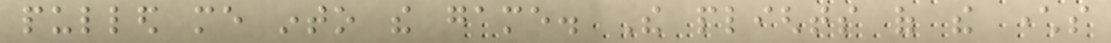pulled me into the game. The plights of the characters
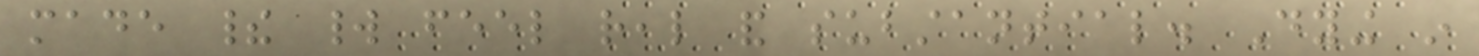made their world feel real and substantial. Dying in
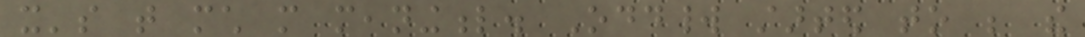it's that much more meaningful. Oddworld started to be the
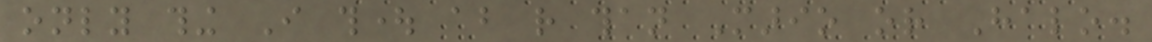only thing I thought about rather than Mario or Halo.
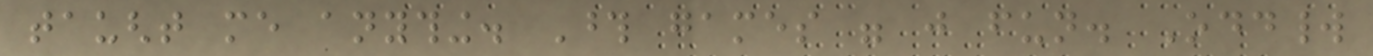taught me anything. Those games were just fun. Oddworld
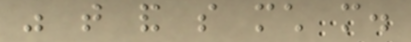was that and so much more.
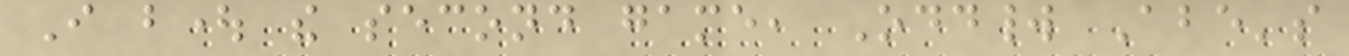I bought the second game, Oddworld Abe's
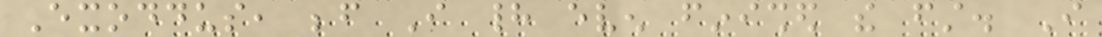Exoddus, before I had even finished the first. I
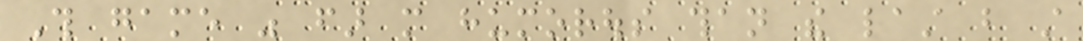This game was far more humorous than the last but still
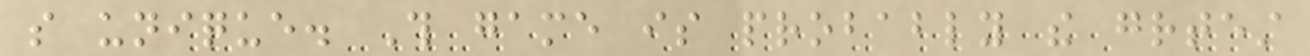so unique. This game is probably the greatest
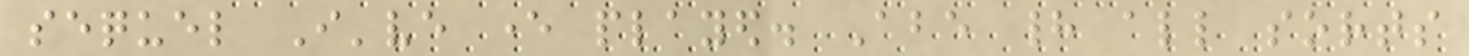sequel I've ever played. Abe had all sorts
